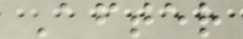After
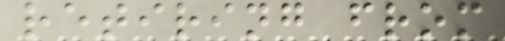retiring from
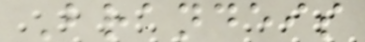Brandeis
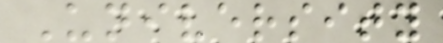University
